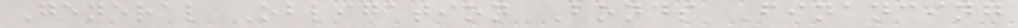General Obligation Bonds Financing
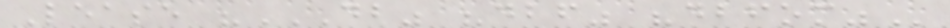Lease "DB" "DBF" "DBFOM"
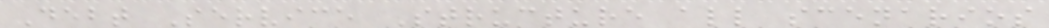Debt Service Structure all scenarios
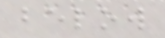below
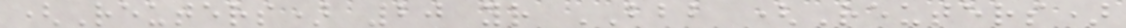(Reuters) 20 yr BBB (Reuters)
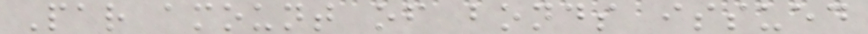Par amount of bonds issued
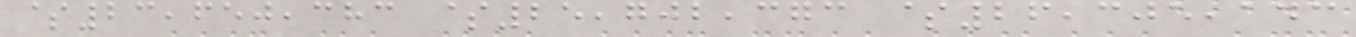$23,650,383 $25,702,373 $26,305,143
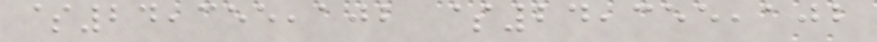$24,355,102 $24,355,102
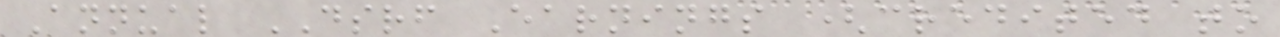Annual DSRF Earnings (credited to
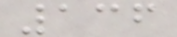136
